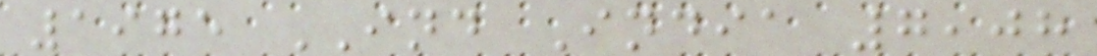1975 IND India 7,08
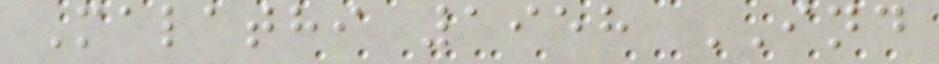Malathi 1958 IND
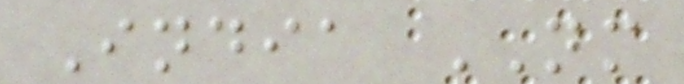India NM
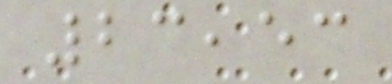23,53
